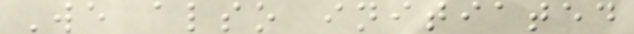We also initiated
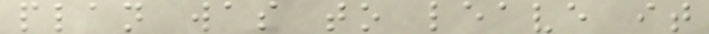plan was to leave it
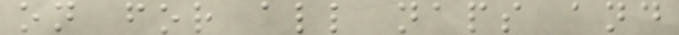on for all naps and
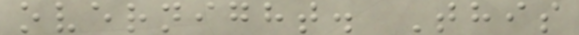overnight. This
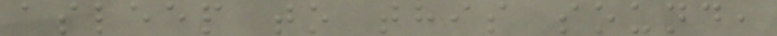asleep to this sound,
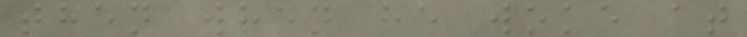then when he woke at
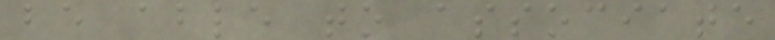be able to associate
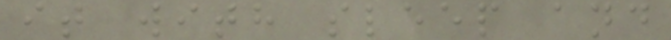it with sleep and
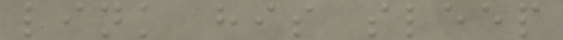link his sleep
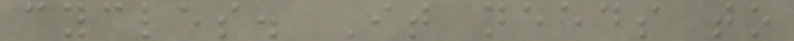cycles. It needs to
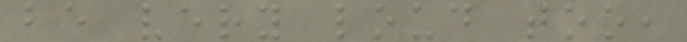be very loud too,
